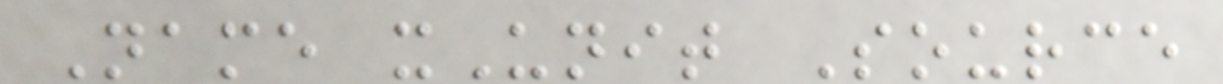Name xUnit Source
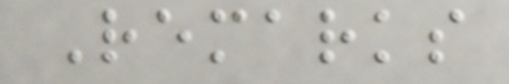Remarks
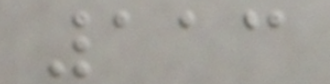113
